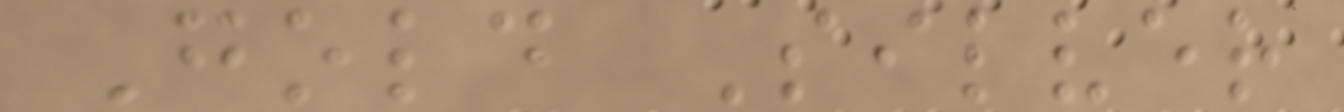Gold Silver
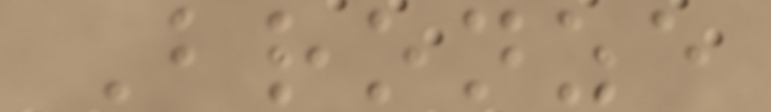Bronze
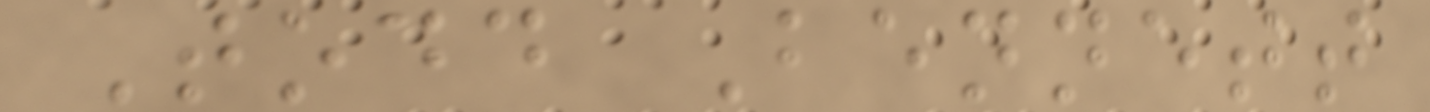Todd Bennett
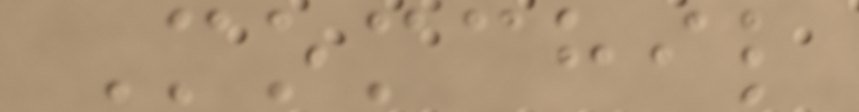Momchil
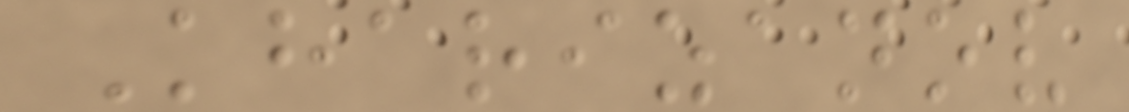Kharizanov
